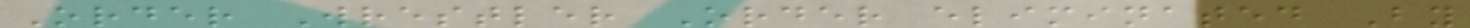Order Wrestler Order eliminated By
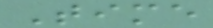Time
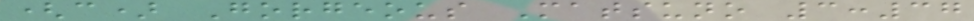(c) Gorgeous Matsuno 3:37
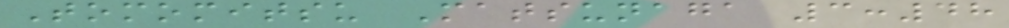Tomomitsu Matsunaga 3:48
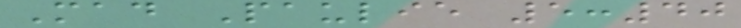Mad Paulie 5:40
